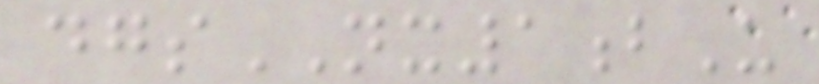dgsNX1bU
